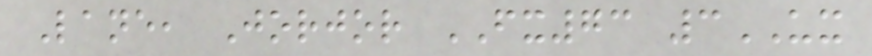Lane, Jorjor FX73 3UX
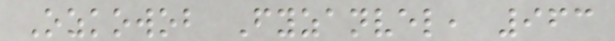Ozkowob Fyzanvel, 963
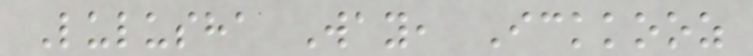Lulusha Way, Ickkooz
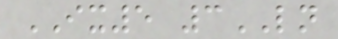IX5 3LN
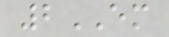2EM
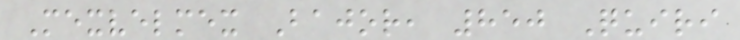Mexvelmex Bajor, 850 Quiri
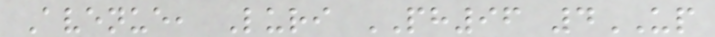Avenue, Luri PH96 4UP
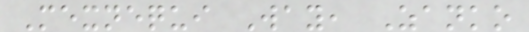Mexnequi Way, Zanko
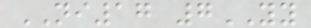NI17 7YY
